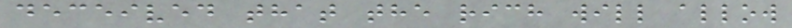deceived that the rich will allow
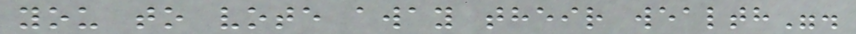you to vote away their wealth".
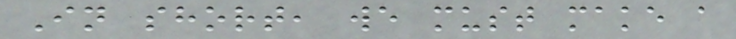In short, we must make a
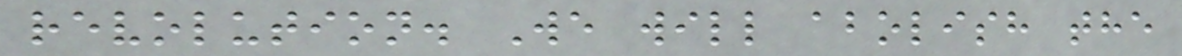revolution. We will abolish the
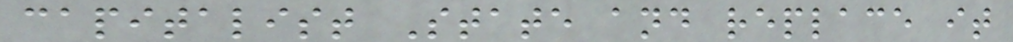capitalist State and replace it
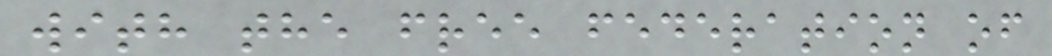with the free federation of
